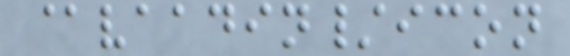@vaadin/icon
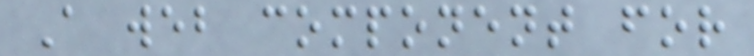A web component for
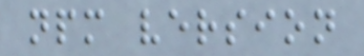npm version
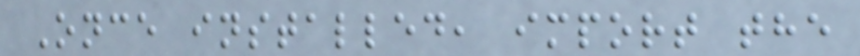Once installed, import the
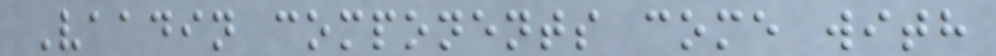Vaadin components come with
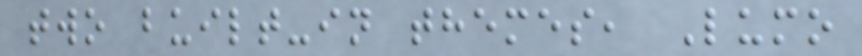two built-in themes, Lumo
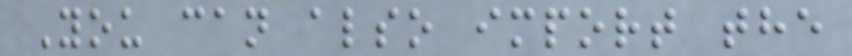You can also import the
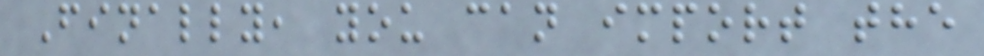Finally, you can import the
